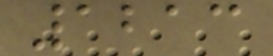1213
